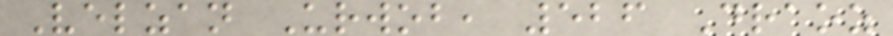Velzan Urwob, 526 Draoz
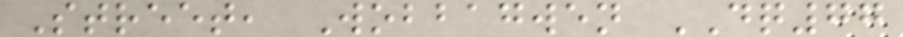Street, Wobbagwen DQ77
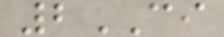2CI
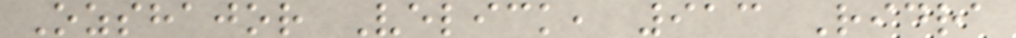Ozshajor Velick, 913 Ridra
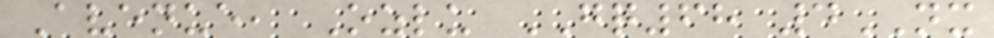Avenue, Ozlu GQ68 4NX
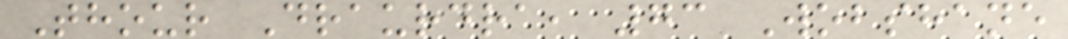Thour Draurdra, 73 Wobshane
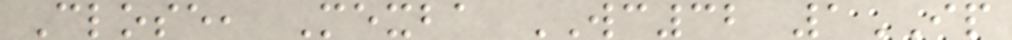Close, Mexba WC32 1IP
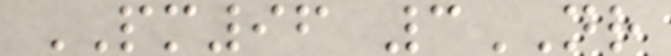PM96 3NR
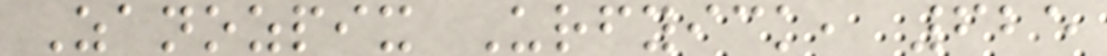Zanozpix Urfyick, 625
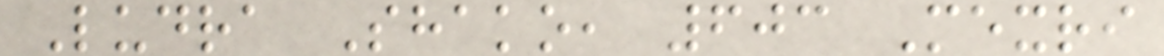Ludra Shako, 603 Mexri
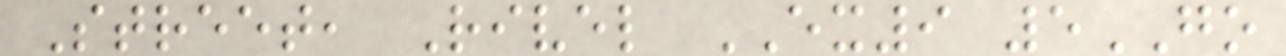Street, Rivel EX9 5GO
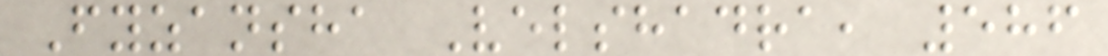Fyzansha Velshadra, 586
